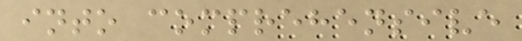into comprehensive
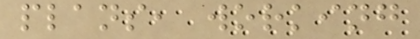plans, working
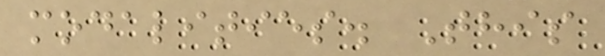modalities. This
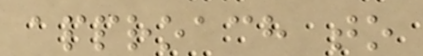approach to
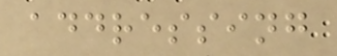addressing
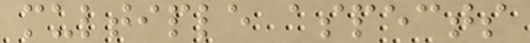multiple aspects
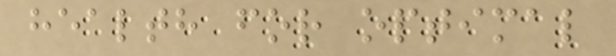health for optimal
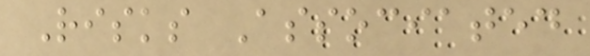Risks Associated
